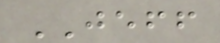JEFF
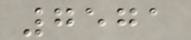7571
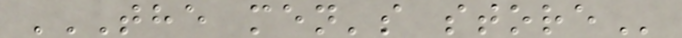THE MEN'S STORE
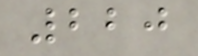220
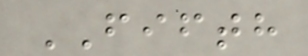FIFTH
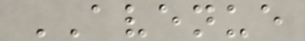AVENUE
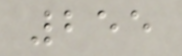255
